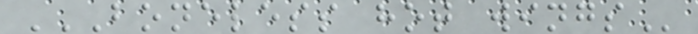BONELESS HOT WINGS
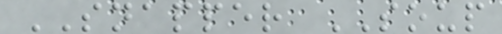SNAPPER SOUP
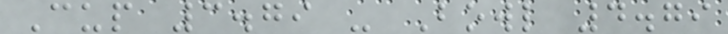Cup 3.79 - Bowl 4.79
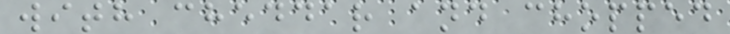with cheddar and chopped
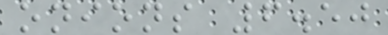onions 6.50
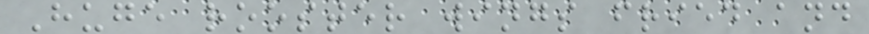Huge rooster wings fried and
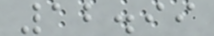12.99
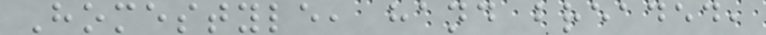Homestyle, hand breaded,
